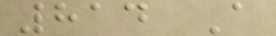814 A
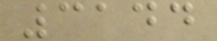3144
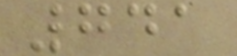741
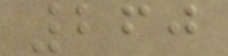260
